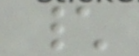\
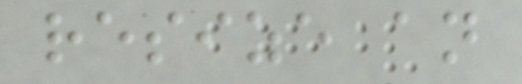resize an
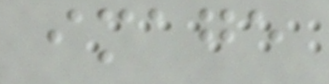image
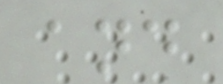and
